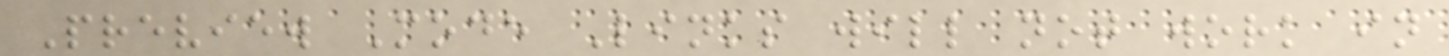Preview Mode Links will not work in
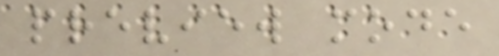preview mode
